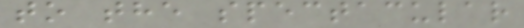to the spectacular
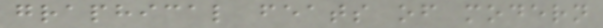graphical feats of modern
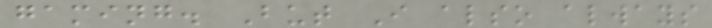gaming. But I also always
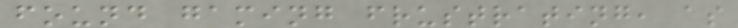found gaming frustrating, as
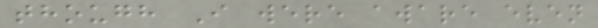though I were aware even
